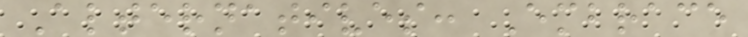Alternatives: Embrace
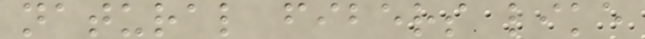natural fibers like
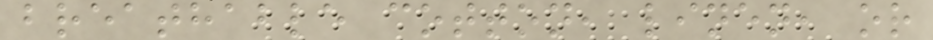breathable cotton, linen, or
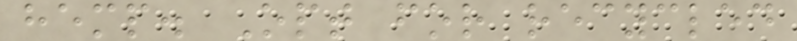hemp. Opt for recycled
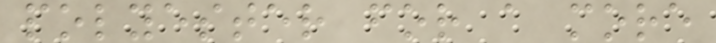polyester for a more
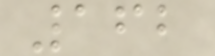162
